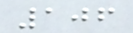106
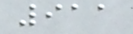911
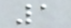1
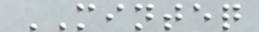MINTEQ
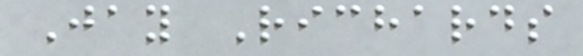Jay Richards
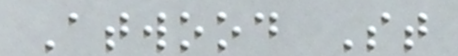Atwood St
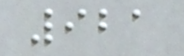921
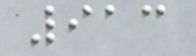913
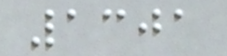1301
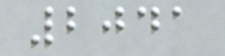2041
